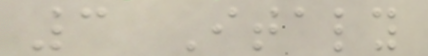3 Italy
